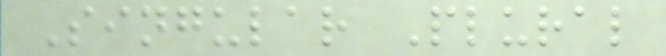Singular Plural
